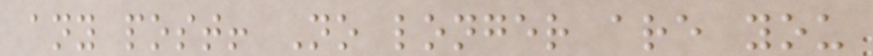any post! No longer are you
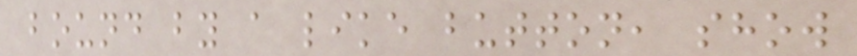bound by a like button, show
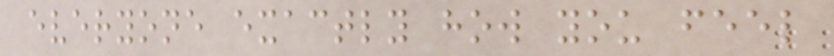everyone exactly how you feel
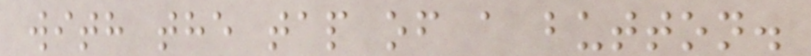with the tap of a button.
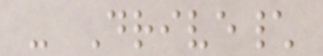- Drive\
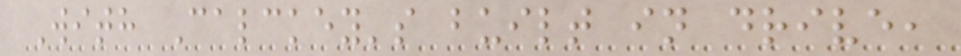With Calckey's built in drive,
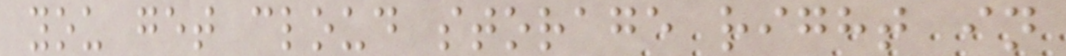you get cloud storage right in
